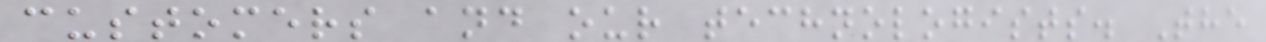customers and our technologists. The
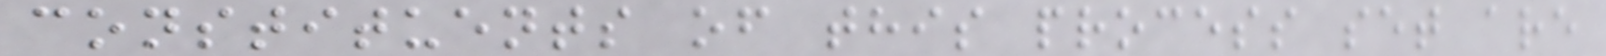constituents of this process set are
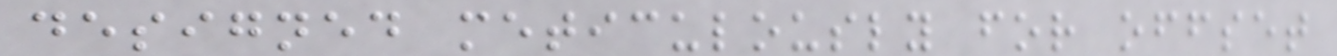designed meticulously for offset
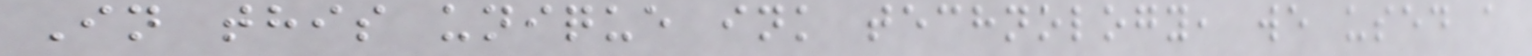In this unique ink technology, we used a
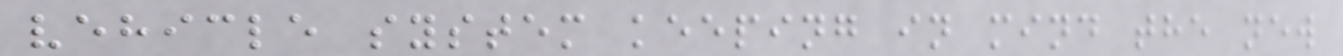vehicle system keeping in mind the new
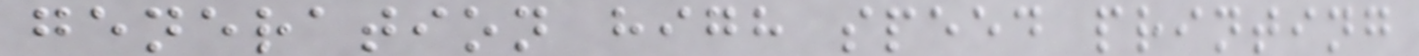generation high speed printing
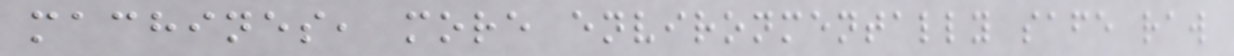machines, more environmentally safe raw
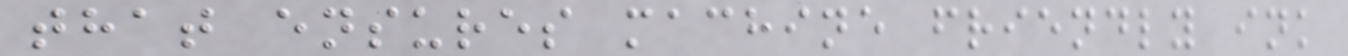that ensures machine friendly ink
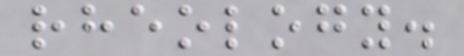rheology.
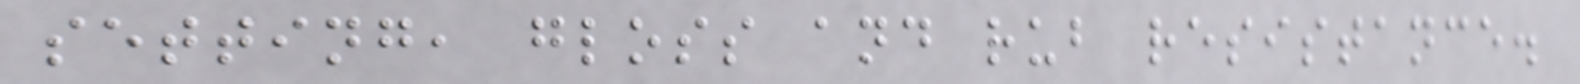setting, gloss and rub resistance.
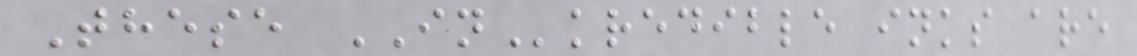These INkredible inks are
